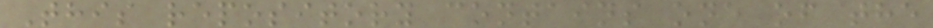This repository contains one of the
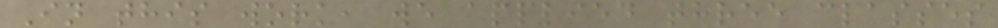In this work, we applied three classes
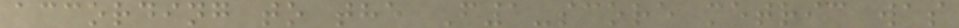according to the F1-score metric was
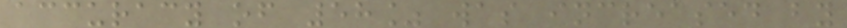accuracy of 58% was increased by
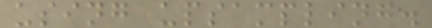using upsampling.
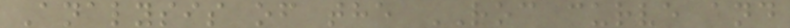Analysis of the ROC curve and
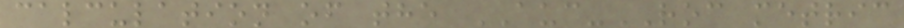calculation of the AUC-ROC metric
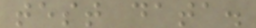test data.
